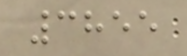3855
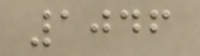1046
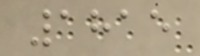1815
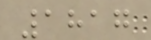1817
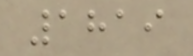1819
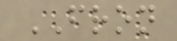FRON
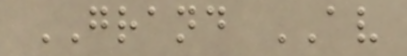GRAND AV
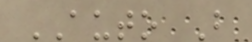AUTO B
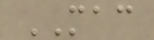MAC
